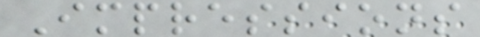Impressions
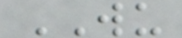WU
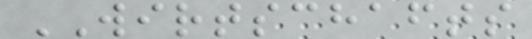WIRTSCHAFTS
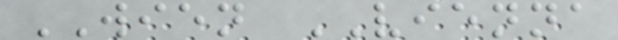WIEN VIENNA
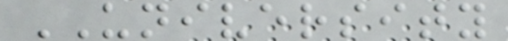UNIVERSITY
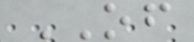OF
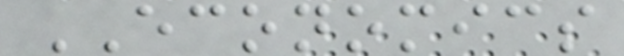ECONOMICS
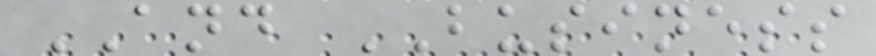AND BUSINESS
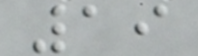19
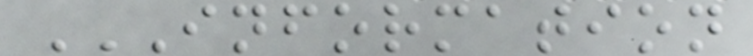INFORMATION
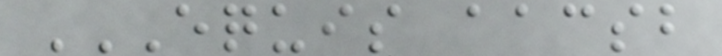EQUIS AACSB
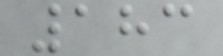183
